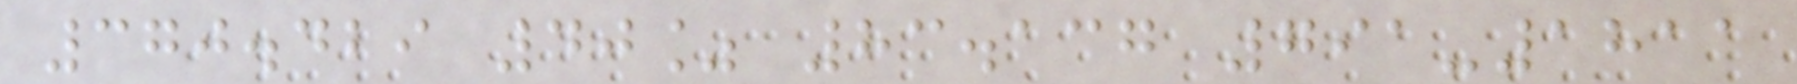370.429 40% 83.137 791-1811
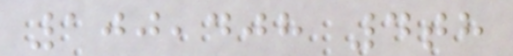100,408 4th
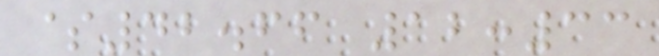$42.66 12:33
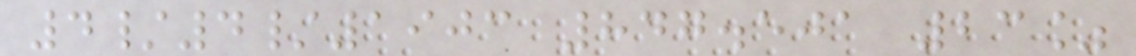4/4/1903 847.501 23%
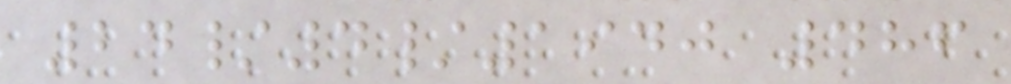24/4/1940 486
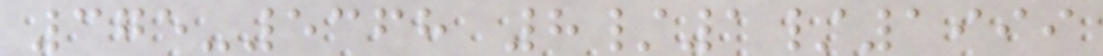375-5368 8/1/1999
